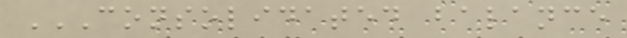CONSOLIDATED BALANCE
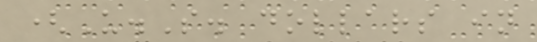(U.S. dollars in
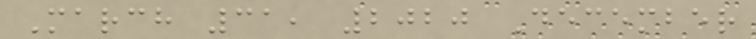March 31, 2020 December
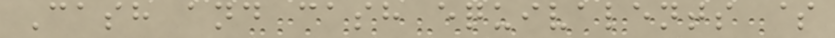Cash and cash equivalents $
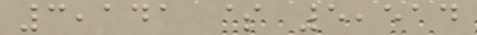3,141 $ 5,514
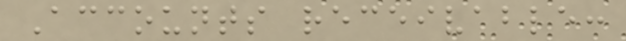Accounts receivable:
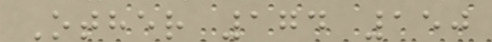Other 174 150
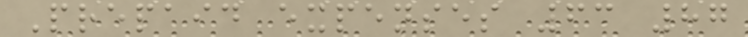Prepaid expenses 63 87
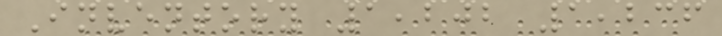Inventory 1,202 1,236
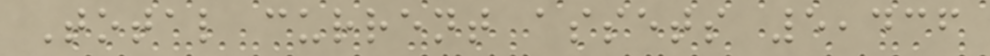Total current assets 5,436
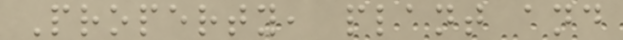Property, plant and
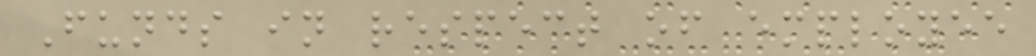Funds in respect of employee
